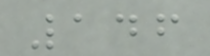146
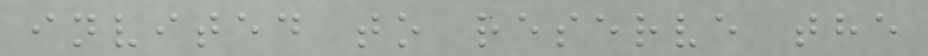invited to reserve the
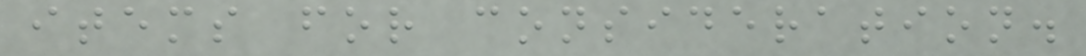items for consideration.
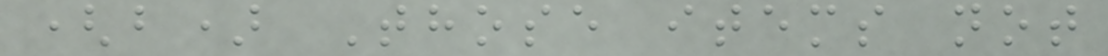(b) Those items not
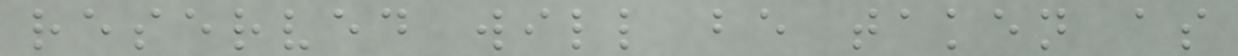reserved will be taken as
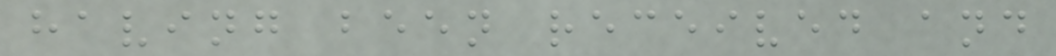having been received and
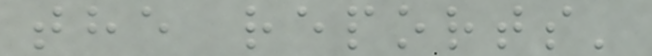the reports'
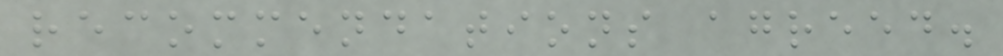recommendations agreed.
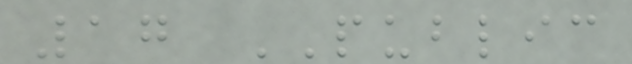17 PUBLIC
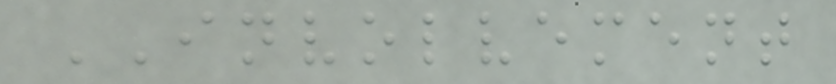INVOLVEMENT
